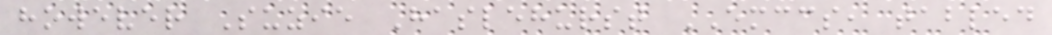however Suzie Haslehurst EMCCS, tabled
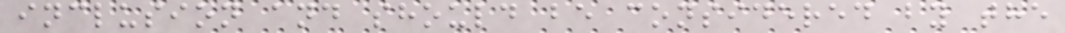inclusion and should be considered by the
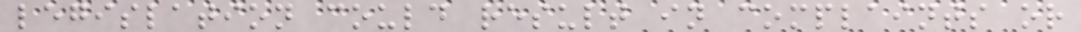legislation could result in complaints or
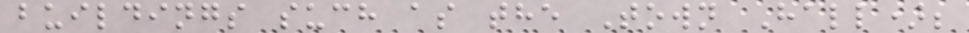buildings such as the Town Hall);
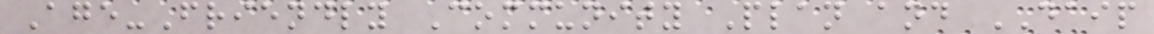Age-Friendly Community Plan and DAIP
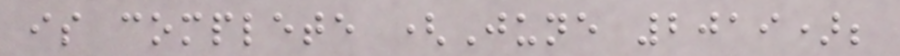is complete (June 2019);
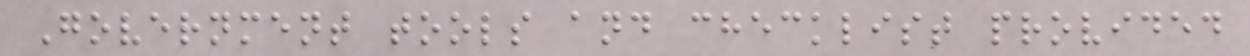Government tools and checklist provided
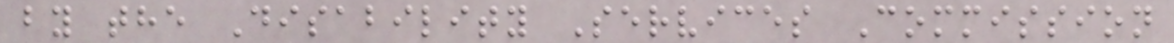by the Disability Services Commission
